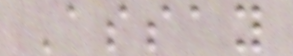Assay
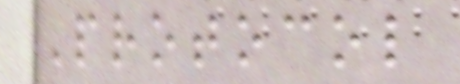Protocol
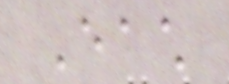Each
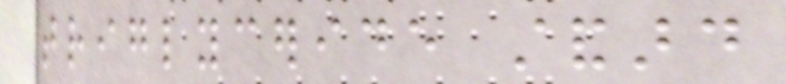triglyceride standard
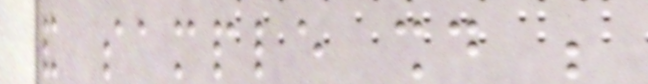and sample should be
